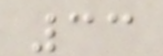33
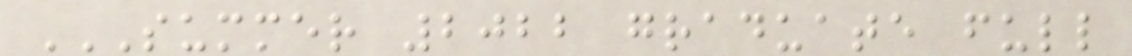SUMMER 2022 GRADUATE FULL
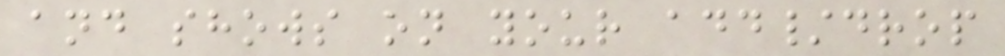and shows on your add/drop
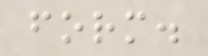form.
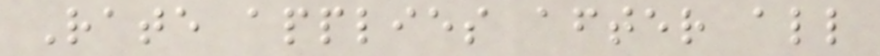Rate applies after all
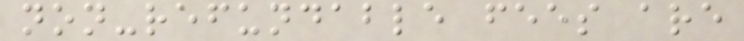non-refundable fees are
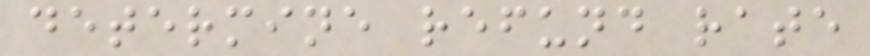determine refund rate
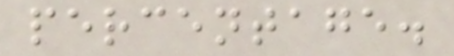percentage.
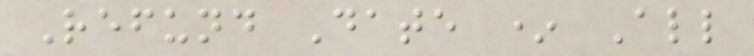Refund Date * All
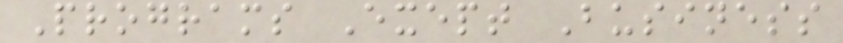Programs Exept Business
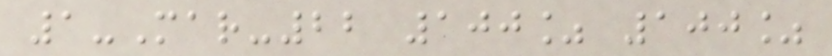1-Mar-22 100% 100%
